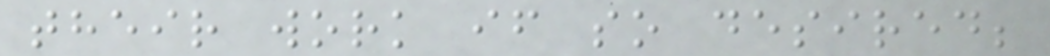their work if so desired;
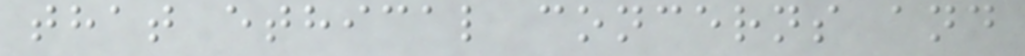that ethical concerns and
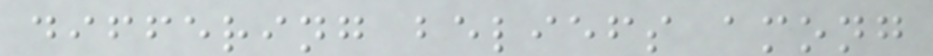differing beliefs among
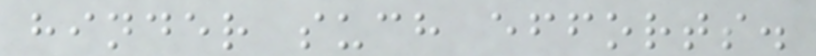hinder such efforts.
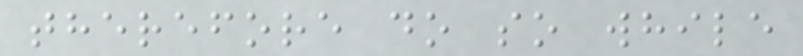therefore do so while
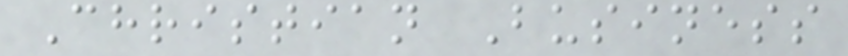Christian Business
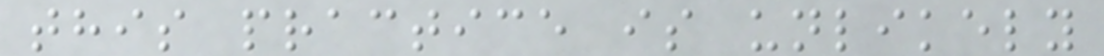this practice is unlikely
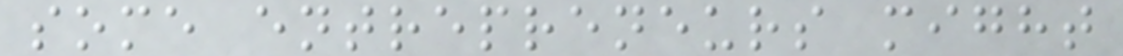some entrepreneurs might
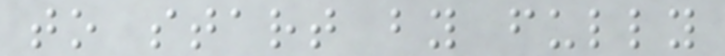to start by fully
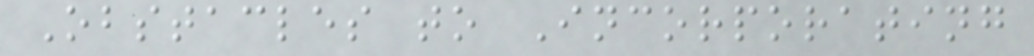Obstacles to Incorporating
